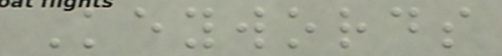Keywords
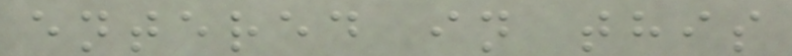entered in this
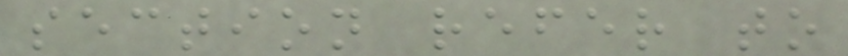section refer to
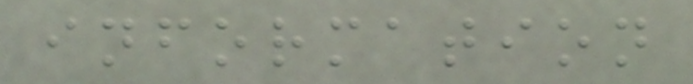information
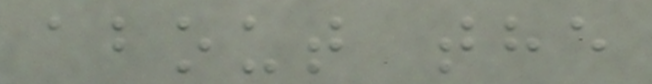about the
